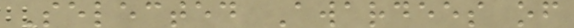Selected Awardees of
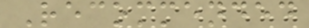Recommended
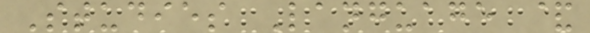Studies Language &
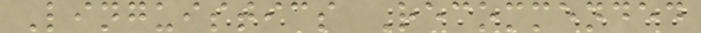Linguistics Recommended
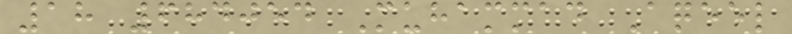18 684054 Muhammad Aqeel
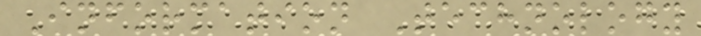Information Technology
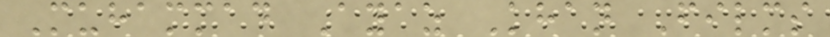Muhammad Ayaz Khan Films
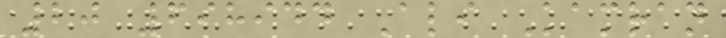20 698944 Ali Kamran
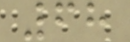68
